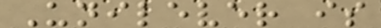Unilever is
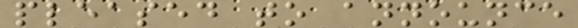pleased to announce
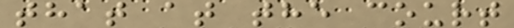that at the court
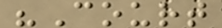"Court
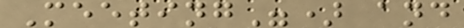Meeting") and
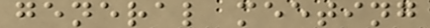general meeting
